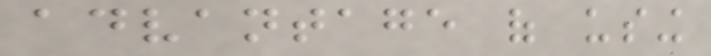advantage of using
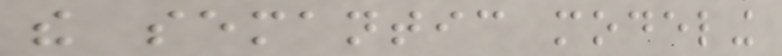the semantic modeling
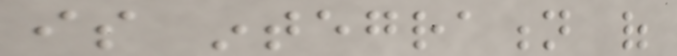is integration of
